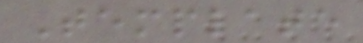Template
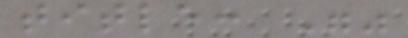title: ""
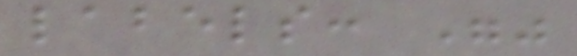labels: ""
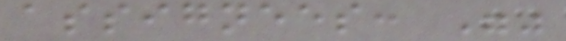assignees: ""
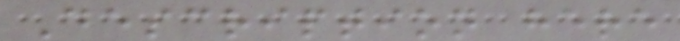Description here
